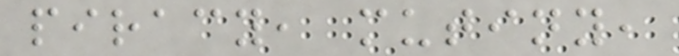piracy, mutiny,
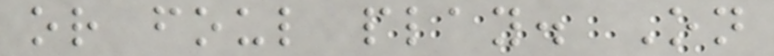or foul play. On
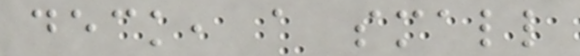deck, a small
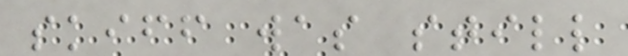skiff was still
